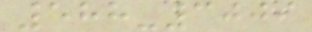588-3009
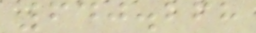640.268
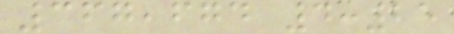367,674 4:25
